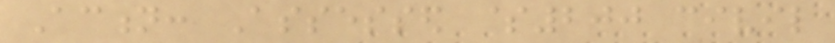Action: Assessed $200 civil
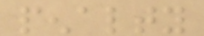penalty
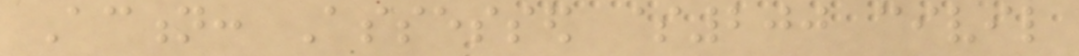Action: Assessed $200 civil
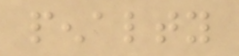penalty
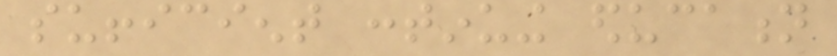sufficient continuing education
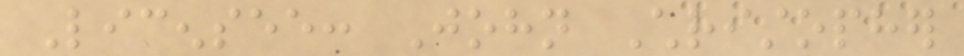Licensee: John Christopher
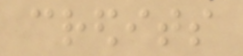credits
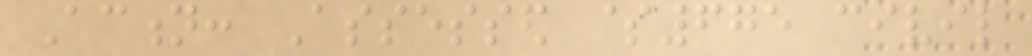Action: Assessed $675 civil
